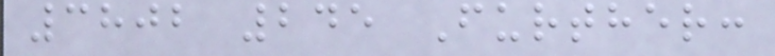3802 245 Further:
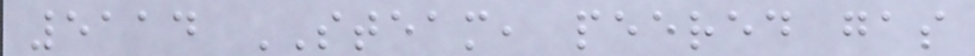5114 STEAM, peered gas
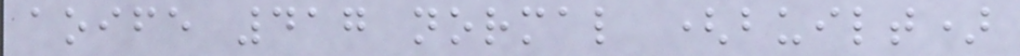aoife 417 normal (built)
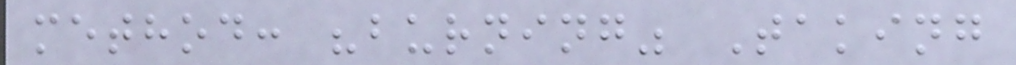method: "burning" Taking
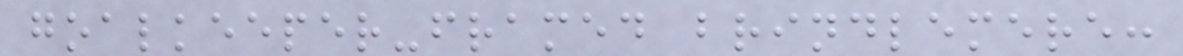goalkeeper-framed brindlemere:
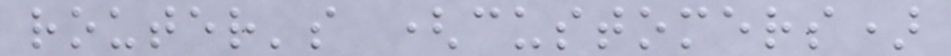router's (customers)
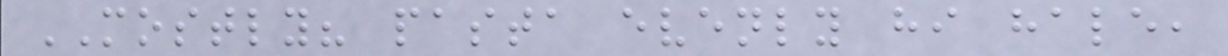MOSTLY? pasta evenly hi hale,
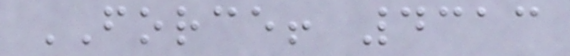FORCE! 4313
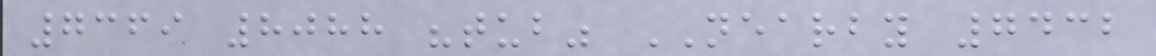7369 8088 "tub" NEARBY 7432
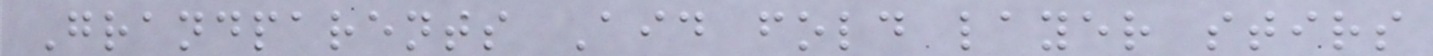Grandparents Aid fold layer stirs
